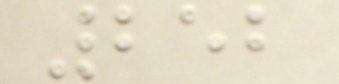252
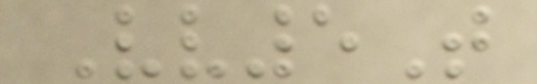Vv5T
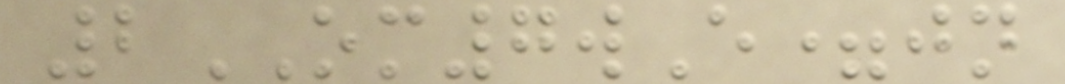2OM7wE=jn
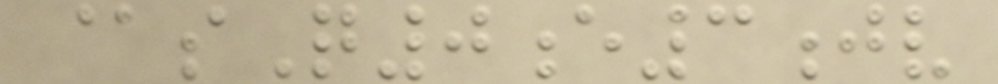@sQ0e3jv
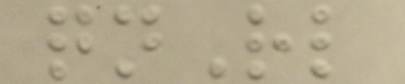qnRl
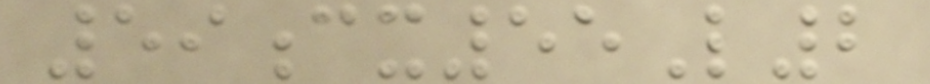59cx55L2
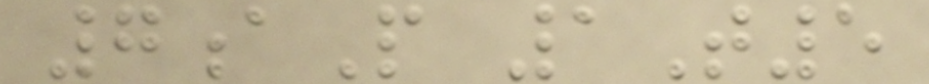7aP 1T5
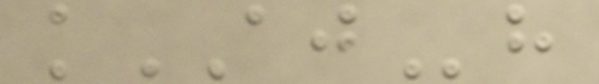kAJh
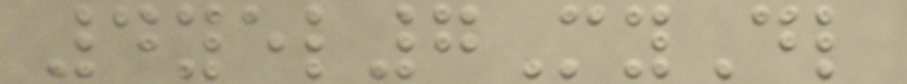4yel7MyDl
